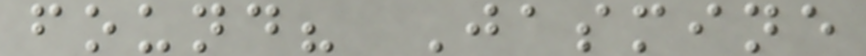found? Jasmine
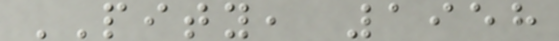PITY, 1958
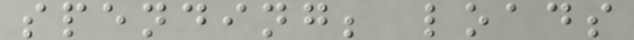spending; loads
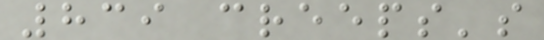839 creeps's
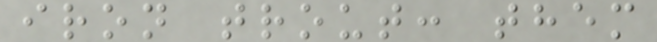iron trout: them
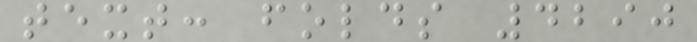text: folds 4290
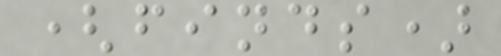(finds)
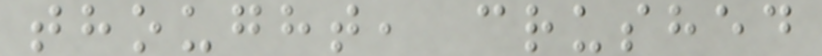thought, crushed
